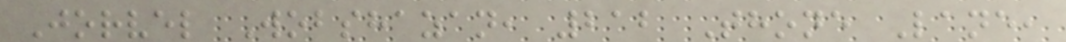Jorvel Wobshazan, 212 Thone Lane,
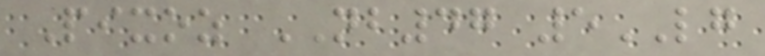Pixoz NB47 5LG
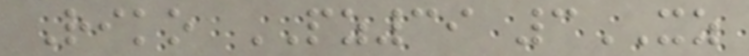Riko PZ39 3XZ
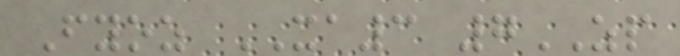Fyoz XA3 7ZP
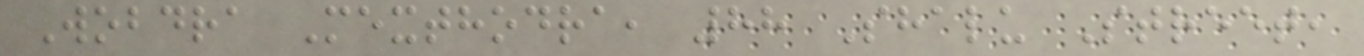Wobdra Mexthodra, 88 Shalu Street,
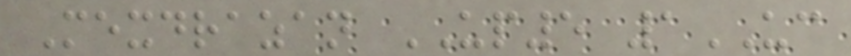Mexdrazan UP5 1UC
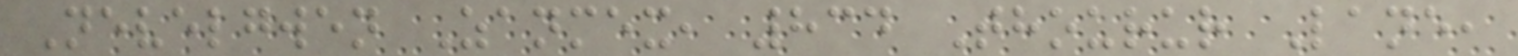Nevelgwen Zanmex, 834 Thourur Lane,
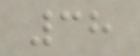38
